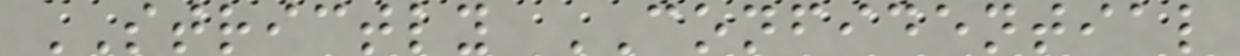STRICTLY CONFIDENTIAL
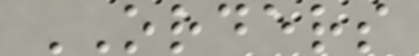ORDERS
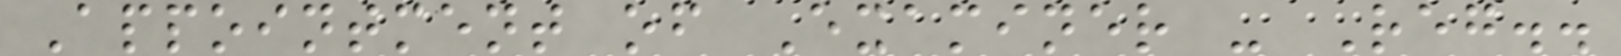Appointment of Examiner - Reg..
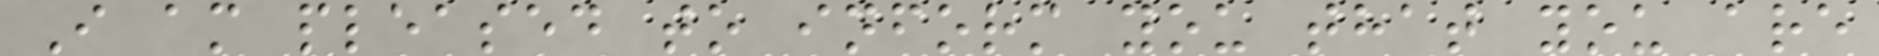I am pleased to inform you that you are
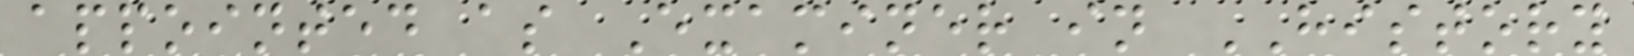appointed as Examiner in HISTORY
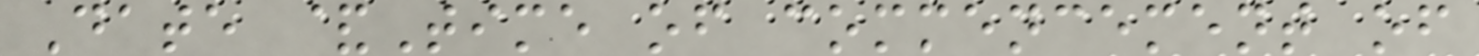Date &Time of commencement of
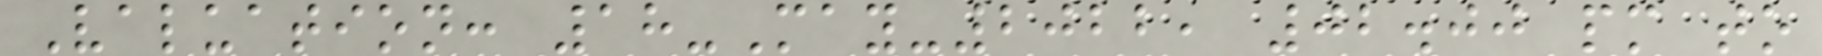Valuation: 18-May-2022, 02.00 pm to
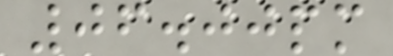06.00pm
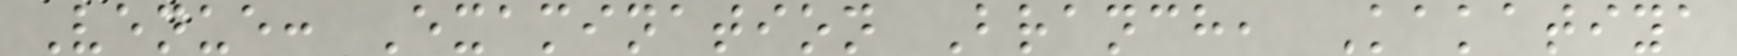Venue: Examination Branch, Kakatiya
